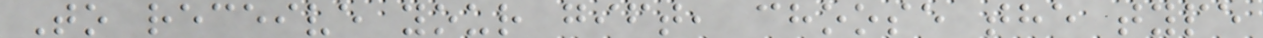To receive your gift, choose the type
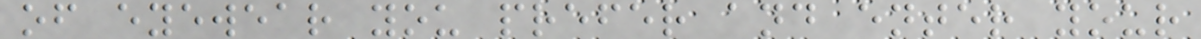of eyewear you prefer and enter your
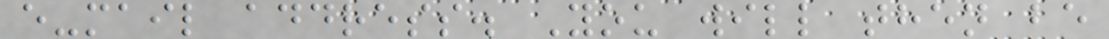e-mail address. You will then be
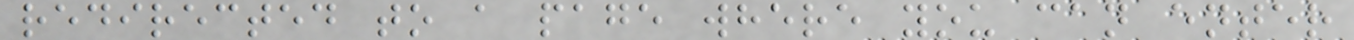redirected to a page where you can enter
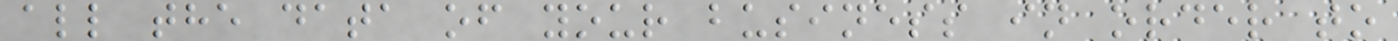all the data of your business in order to
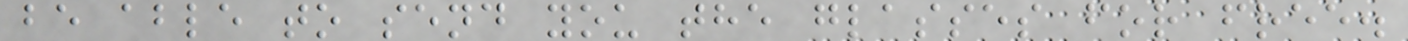be able to send you the glasses for free.
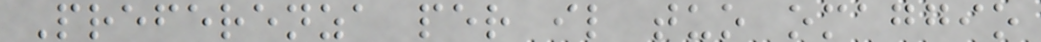Preferenza per il tuo omaggio
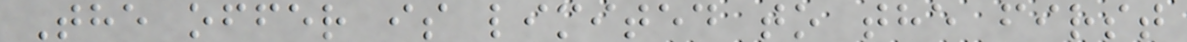The offer is limited to the first
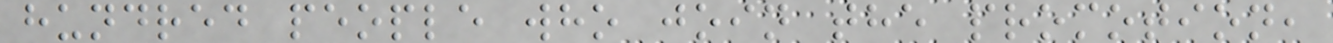hundred people who join the promotion,
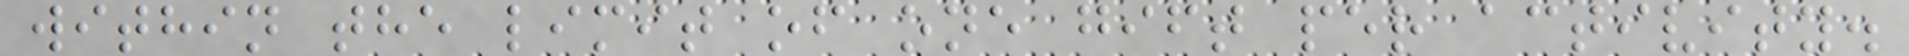within the limit of one gift per activity.
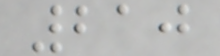210
